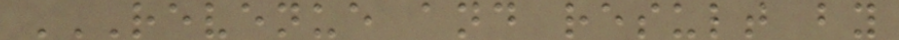REVENUE AND RESULT BY
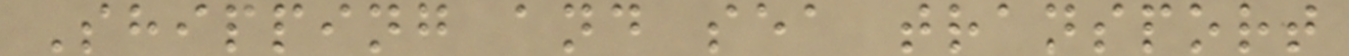Shipping and sea transport
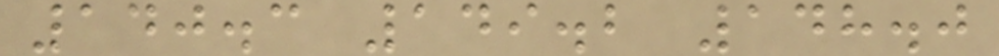140.3 149.2 148.0
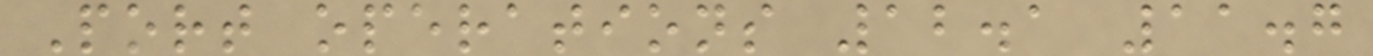Port operations 12.1 11.7
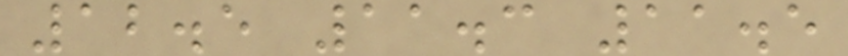12.5 11.3 11.5
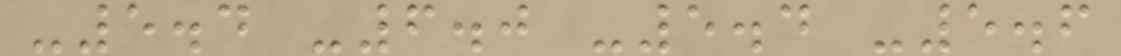-5.4 -6.0 -5.4 -5.6
